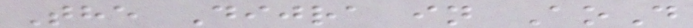The Dijra in AoD
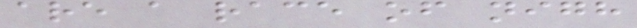are a race of nigh
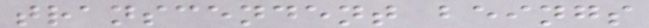transcendent beings
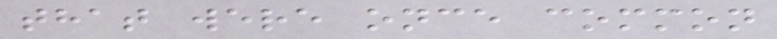that were once common
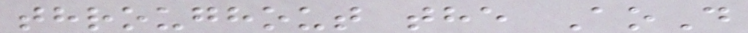throughout the AoD
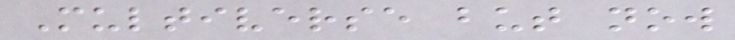Multiverse but now
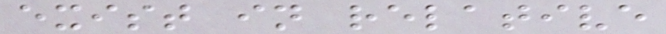exist in relative
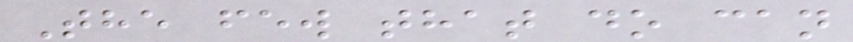The few that do can
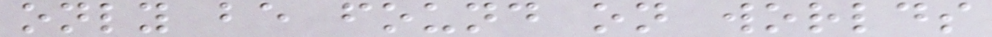only be found on worlds
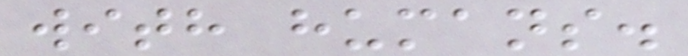with humans.
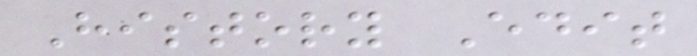History Edit
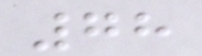78
